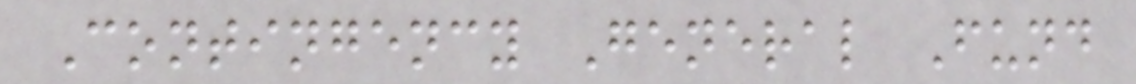Contingency General Fund
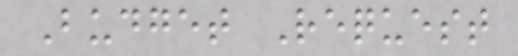Budget Request
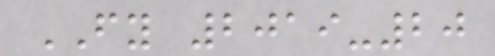FY 2019-20
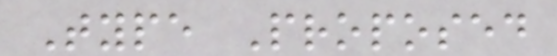Type Proposed
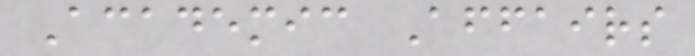Academic Affairs
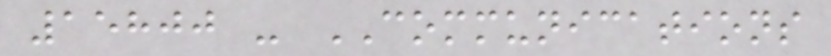15800 - COMMUNICATIONS
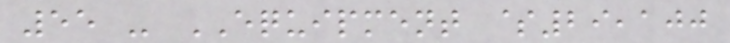55 - EQUIPMENT $29,100
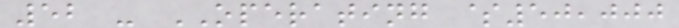52 - OPERATING $50,000
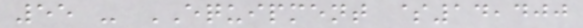55 - EQUIPMENT $14,400
